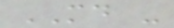MD -
